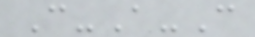C-A-C
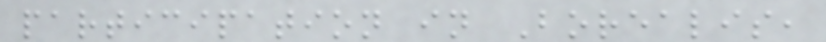participation in Borealis,
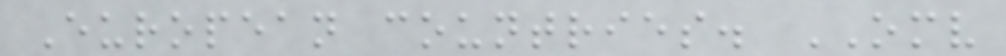European countries. OMV
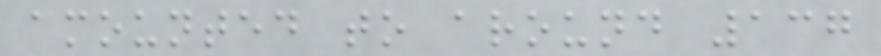amounted to around 137
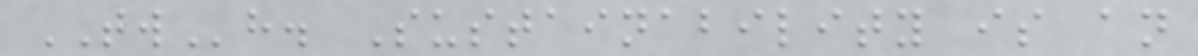TWh. Sustainability is an
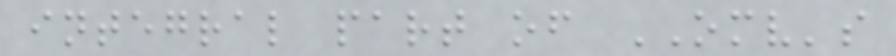integral part of OMV's
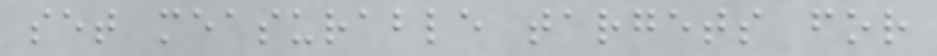set measurable targets for
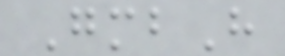GmbH
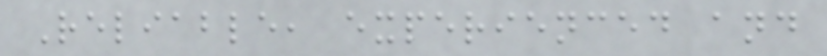Reliable, experienced and
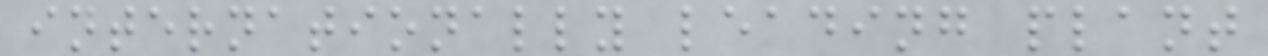internationally leading plant
